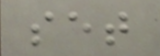set
